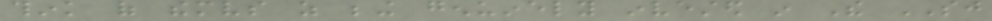think of themselves as being genuinely invested in The SJ
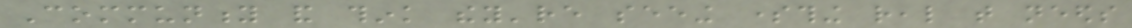Community and think they're seeing something real that needs
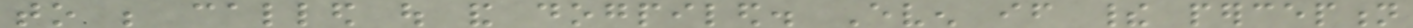to be called out and dogpiled. Even if their perception
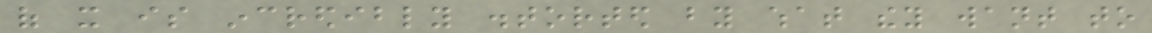of it is incredibly distorted by what they want to
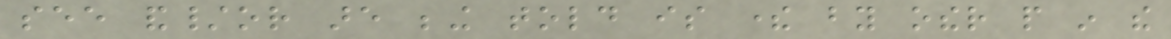see and/or are being told is there by other people in the
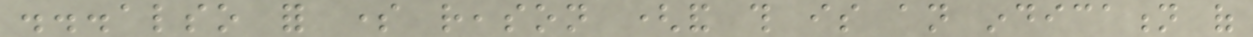...also for some reason (and this is an indication of
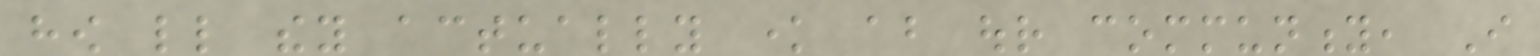how little they actually know about our community, I
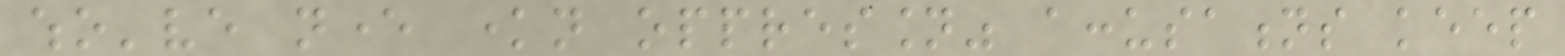who've never known oppression" accusations keep
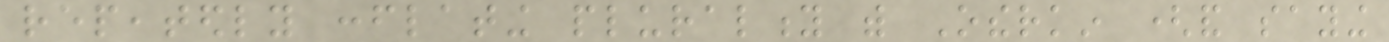repeatedly conflating plurality with Otherkin (and saying
